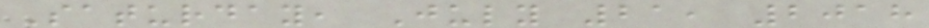Saturday, July 21, 2018
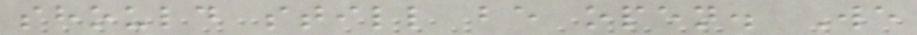should still be open. We
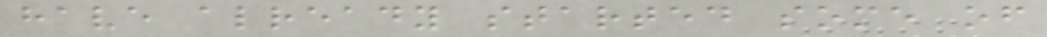have already started some of
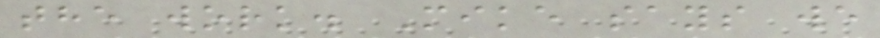the work. Mike says we
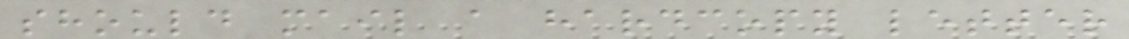should mail a hardcopy letter
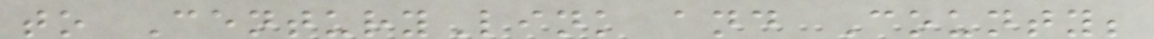to CenturyLink and County;
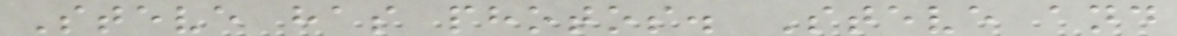Steve has photos. Steve and
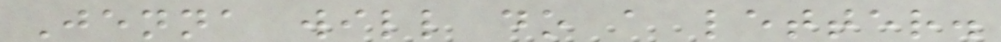Jenna will do a letter.
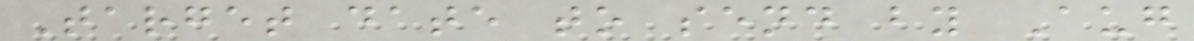Target date to send by Aug
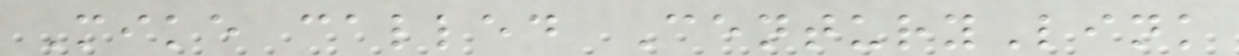Mike called CenturyLink
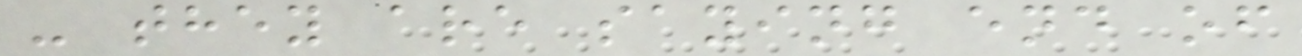- they are saying end of
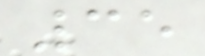35
